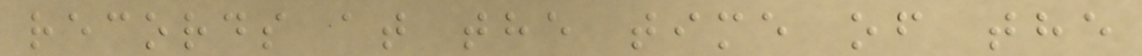records at the time of the
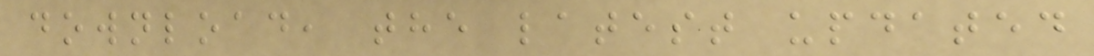download, the latest updated
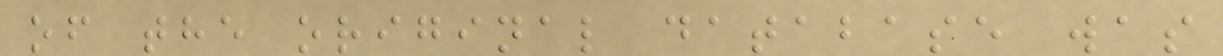of the original database was
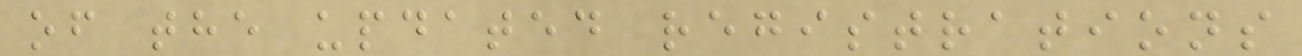of the updated registrations
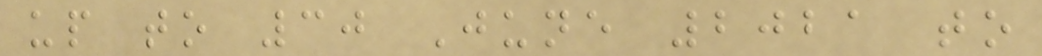up to 30 June 2021 to
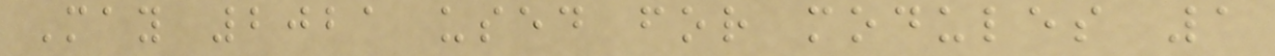May 2021 used for modules 1
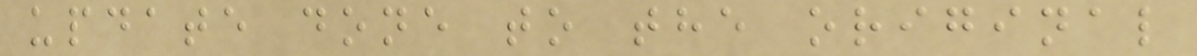update done to the original
